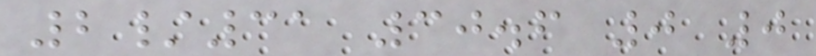2/31 30.6 0 0
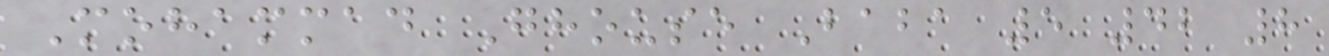Mohammad Ghouse Baba 5 42 8
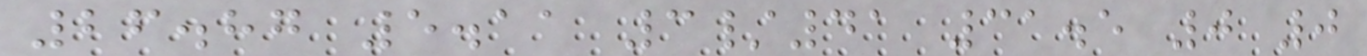26.87 5.11 3/41 31.5 0 0
